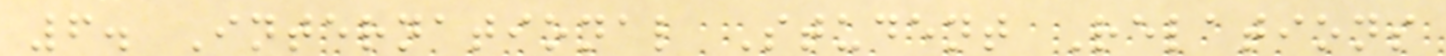6. International Student Relations
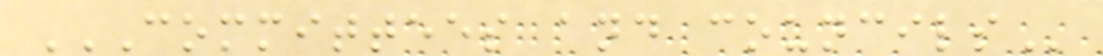COMMITTEES AND COUNCILS
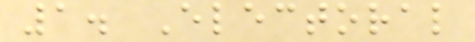1. Electoral
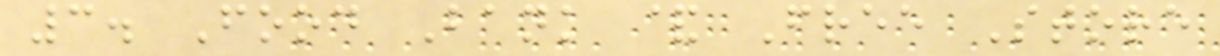3. Food Bank & Free Store
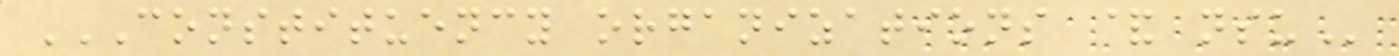CONSTITUENCY ORGANIZATIONS & NSU
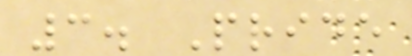3. Pride
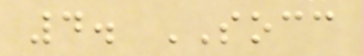4. SOCC
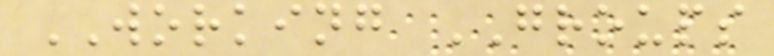WORKING GROUPS
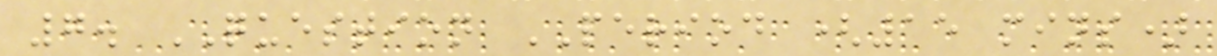7. QUESTION PERIOD (15 mins)
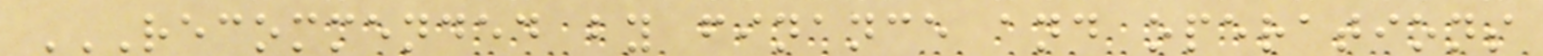RECOMMENDED BY FINANCE AND OPERATIONS
